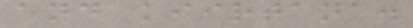and kiirtana.
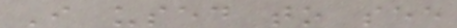I used to see
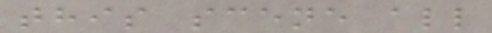this scene all
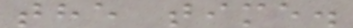the time.
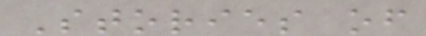Stories of
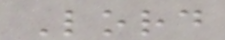Lord
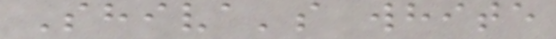Shiva's white
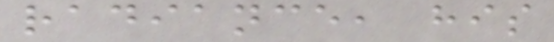radiance, his
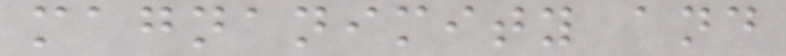magnanimity and
